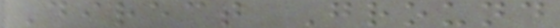Direct Ground
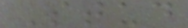Stud
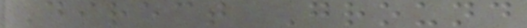Direct Ground
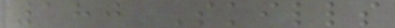180 Skills
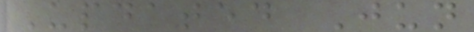Updated Jun
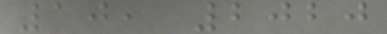10, 2020
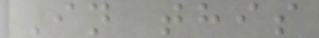In this
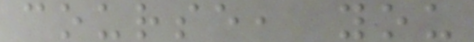course, you
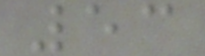53
